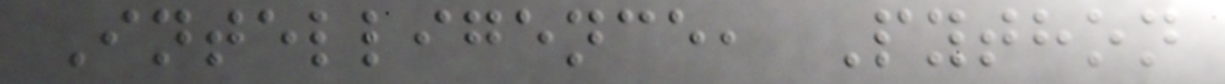Intelligence, Python
